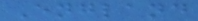England
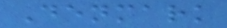Denmark
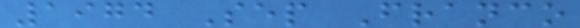1974 Sep Franco
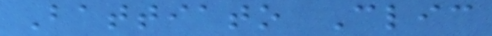Battiato Clic
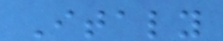Italy
